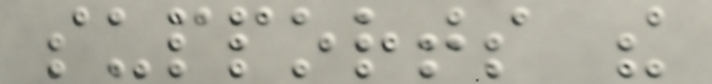supports the
